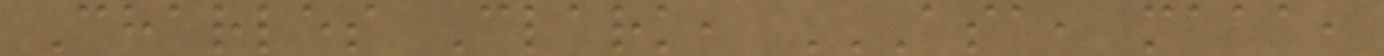Charles Clark, ASA, MAAA,
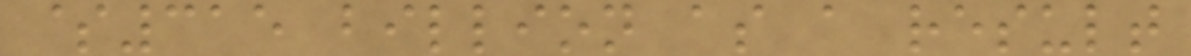$315 billion as a result
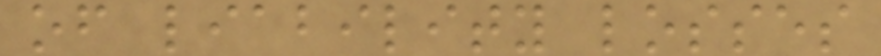of liability losses
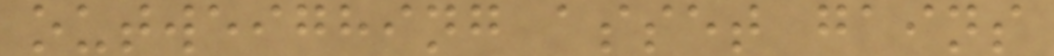outweighing asset gains
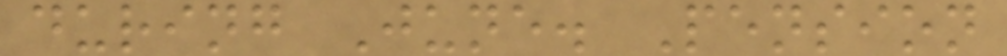during June. Pension
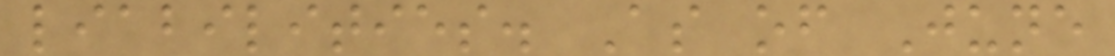liabilities. As of June
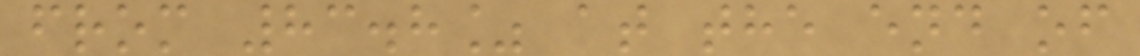from 83.8% at the end of
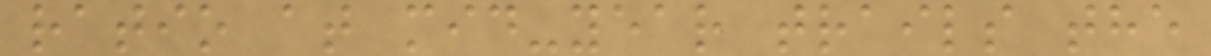ratio at mid-year trails the
